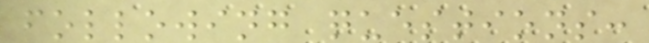following questions:
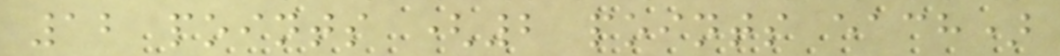12 points (2 points each)
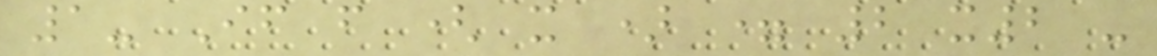1- If f ( x ) = 2 x2 -
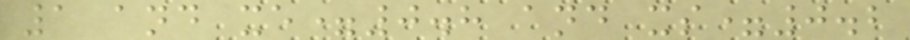1 and xe=0.8 and xs=0.2
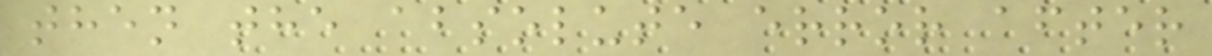then the absolute error after
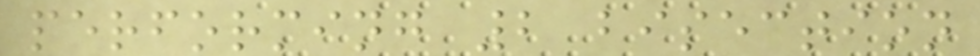performing 2 bisection
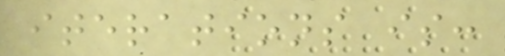iterations is:
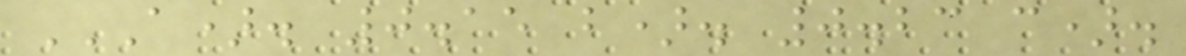A). 0.15 B). 0.23 C).
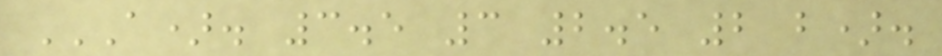A). 3.5 3 2.5 2 B).
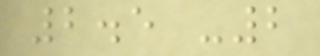2.5 -2
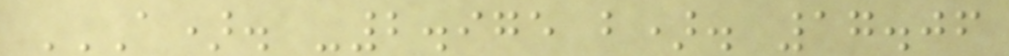A). -2.975 B). 17.06
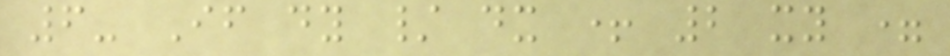6- If dy / dx + 2 xy =
